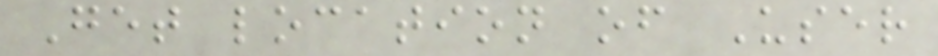Get location of User
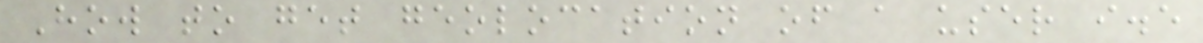How to get geolocation of a user i.e
